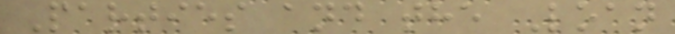Parties and the Loan
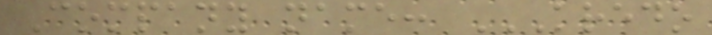Company name: KREDO
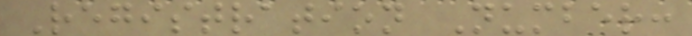Registration Number:
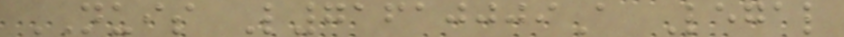NUIS L71610009A Legal
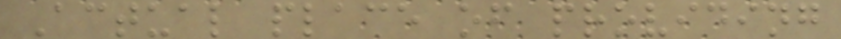Actual place of providing
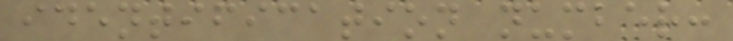identification number:
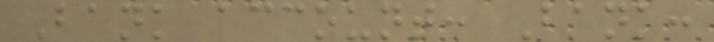Bank account: Bank:
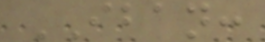IBAN:
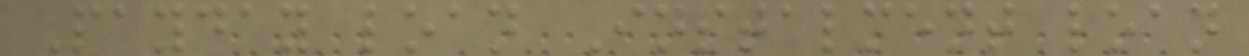Payday loan Instalment loan
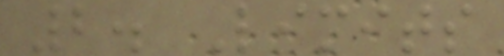2. Limits
